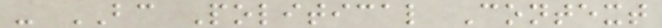- BC Political Context
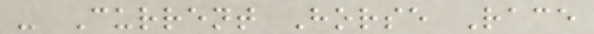- Current Horse Race
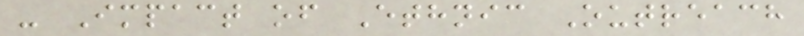- Impact of Ethnic Outreach
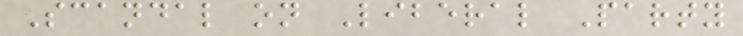Scandal on Liberal Party
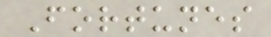Fortunes
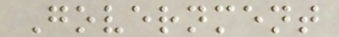Government
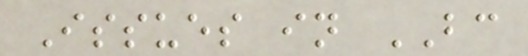Issues in BC
